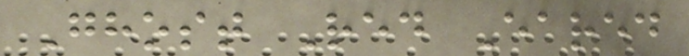Ghost Red Eared
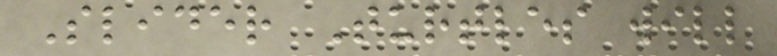Slider Turtles will
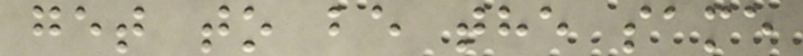get to be the same
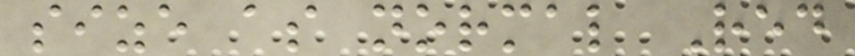size as normal Red
